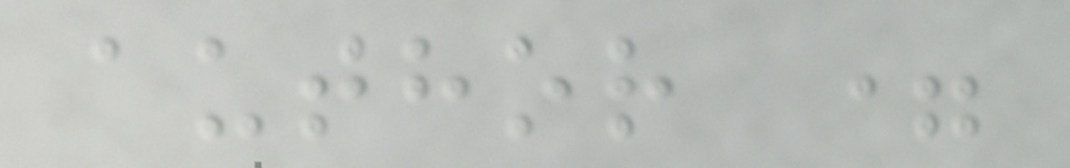author =
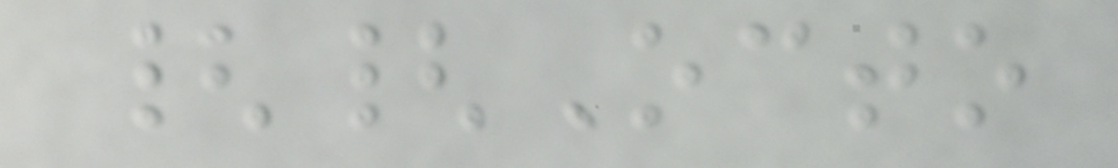{{Octo
